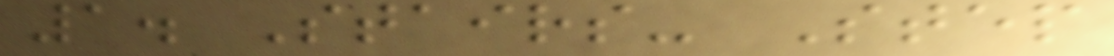1. Stairs- Step
